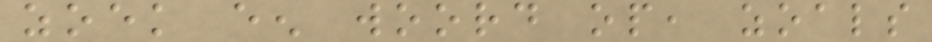zoek een woord op, zoals
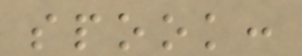spook:
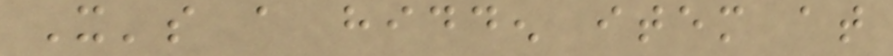It's a hidden item at
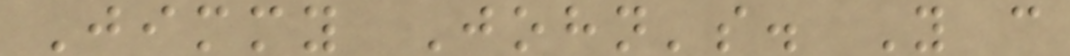Jimmy John's. You can
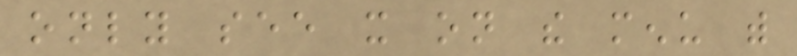only see it on the menu with
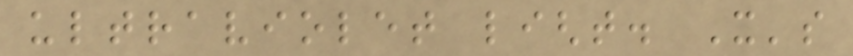ultraviolet light. It's
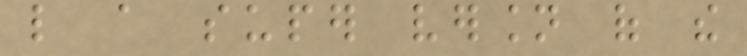like a super version of the
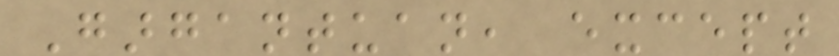Gargantuan, except
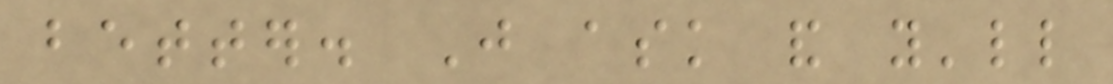better. Just ask and you'll
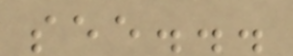see...
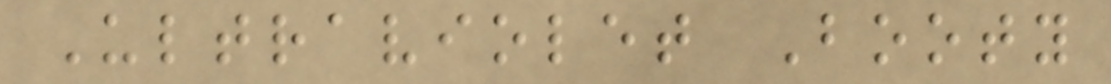Ultraviolet Booty
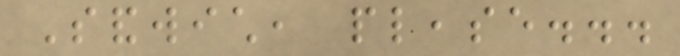Sandwich, please...
